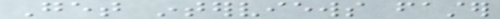Get interviews faster
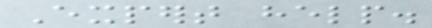Expert help.
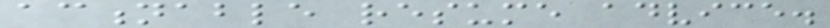actionable resume advice.
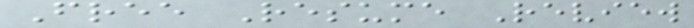Free Resume Review
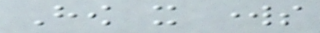How it works
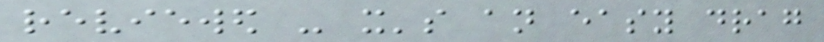reviewed - it's an easy drag
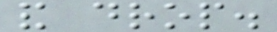and drop.
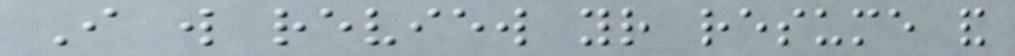I will review your resume and
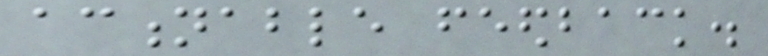actionable feedback.
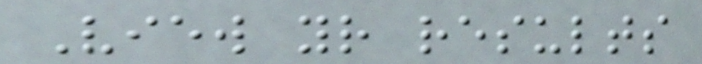View your results
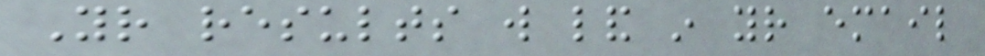Your results will land in your email
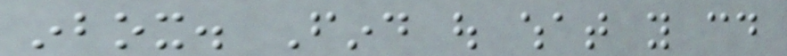inbox. Find out what you could
